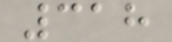318
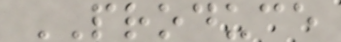PRODUCE
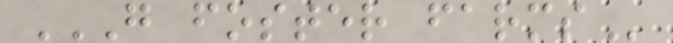G FOSTER FARMS
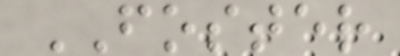FOSTER
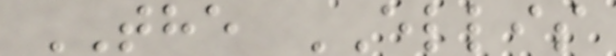THE ELLIS
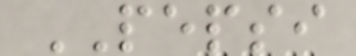PEPSI
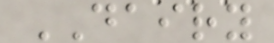DAIRY
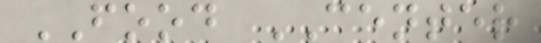FOOD CENTER
